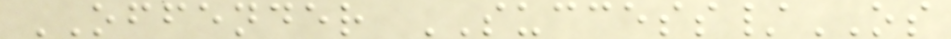OFFENDER SUCCESS/OS
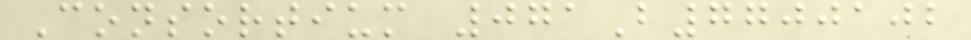Consortium 071B7700102
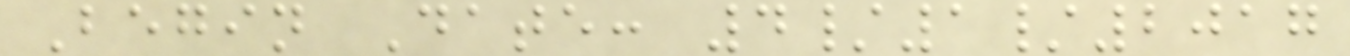Begin Date: 4/1/2017
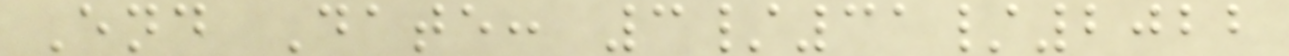End Date: 3/31/2022
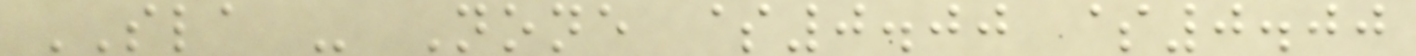SLA - None $0.00 $0.00
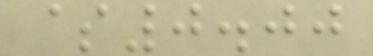$0.00
